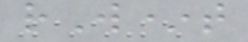rW*t
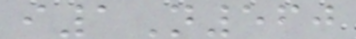i1N560
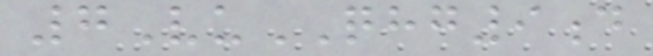7VuQHG9d
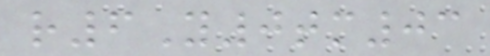r6Y0tm03
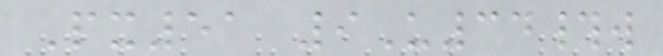Px51 9U34#w
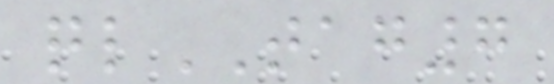qlTAG7
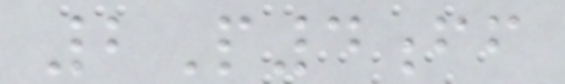2P4ff
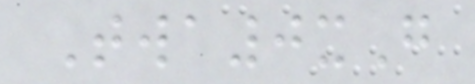Twa0xG
